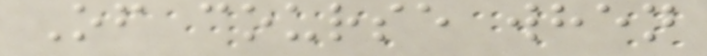Of course when
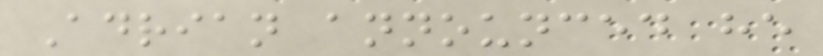Adrian announced he
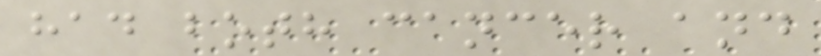had both cancer and
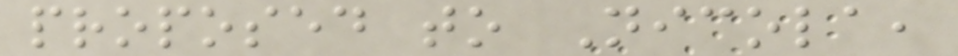proposed to Nicola,
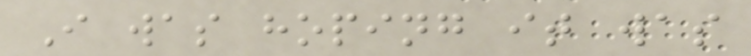I was hoping it was
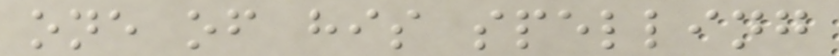one of his spelling
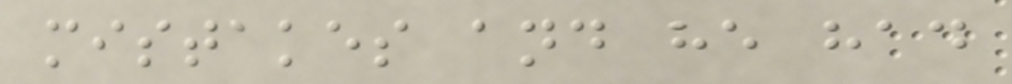mistakes and he had
